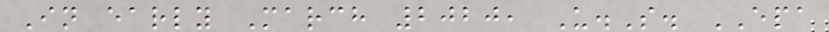In early March 2020, U.S. EPA
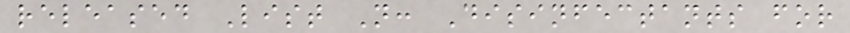released List N: Disinfectants for
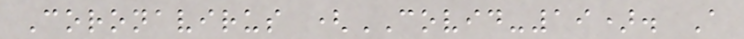Coronavirus (COVID-19). A
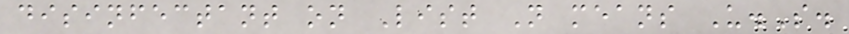disinfectant on List N means U.S.
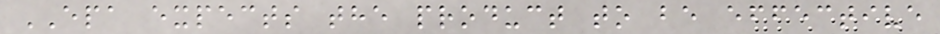EPA expects the product to be effective
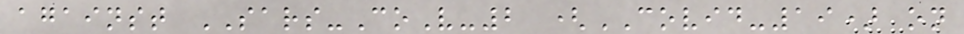against SARS-CoV-2 (COVID-19) on
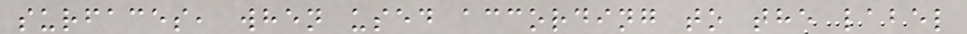surfaces, when used according to the label
